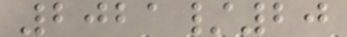2021/20
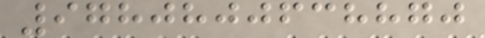9780800638870
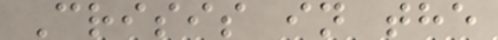Crisis in the
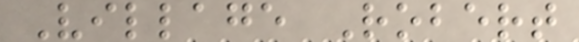Village Robert
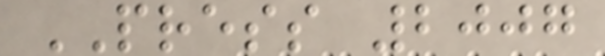PRESS 2007
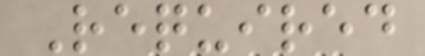Required
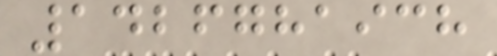1426781938
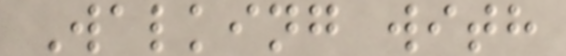Walking with
